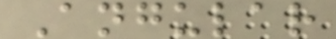Angular
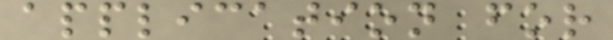application for
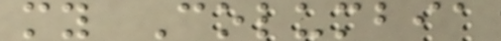my Columbia
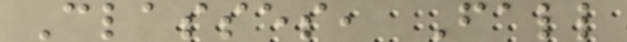Classes, Fall
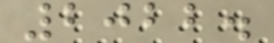2022.
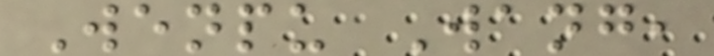Wenpu Wang,
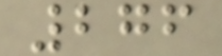276
